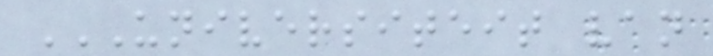UNIVERSITEIT VAN
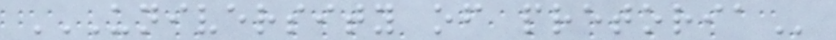UNIVERSITY OF PRETORIA
